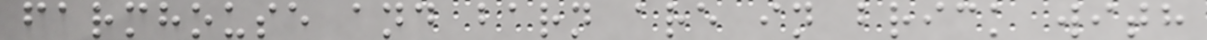farmhouse and barn are in brick with
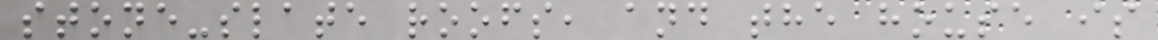stone-slate roofs, and the house is
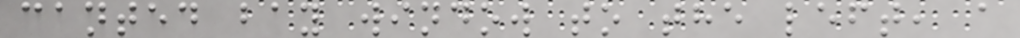canted bay window to the left, a
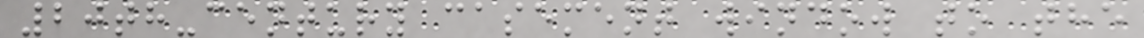20th-century casement window to the
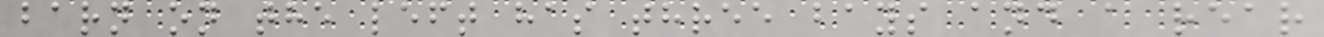barn on the left has three bays and a rear
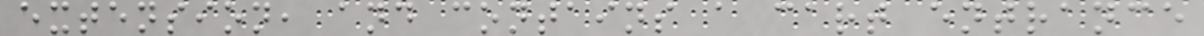extension, and contains a cart entrance
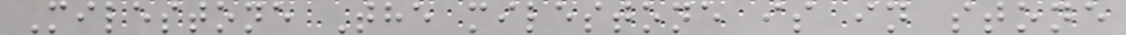Milestone The milestone is in stone
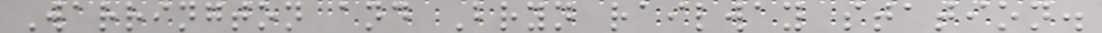Warrington and Bryn railway station.
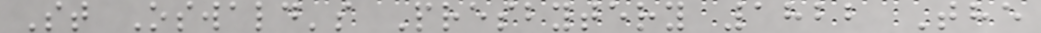St Oswald's Presbytery 1822 The
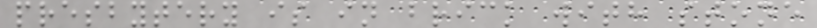presbytery is in brick with stone
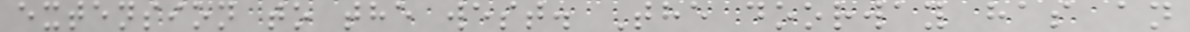extension to the west. The doorway has an
